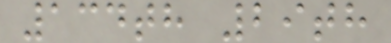134th 29th
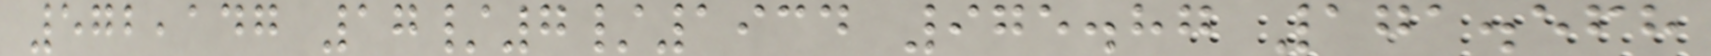572,147 17/7/1934 975.87 171.568
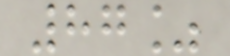87%
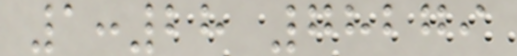1:28 78279
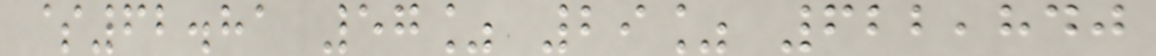$62.81 57% 29% 622,840
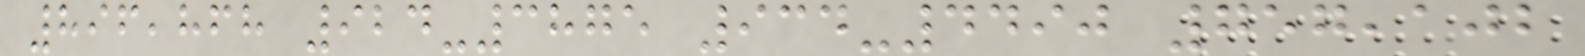896,868 924-3875 934-4490 757,102
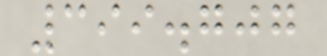399.707
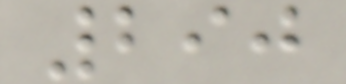290
